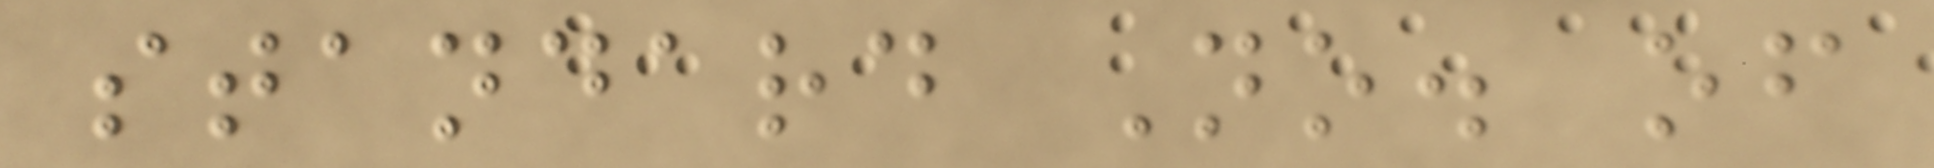standard No. of
